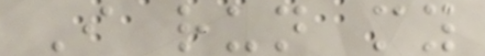I run my
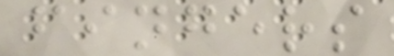fingers
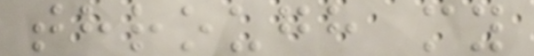through my
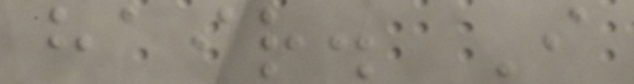hair. I
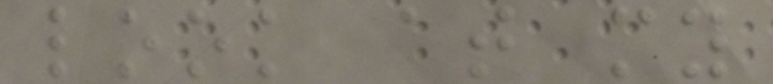look at my
